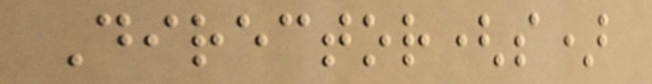Director(s)
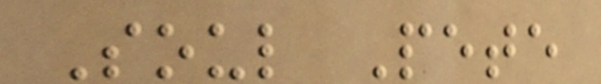Soul Pete
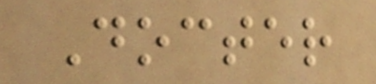Docter
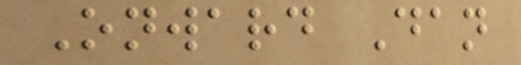Onward Dan
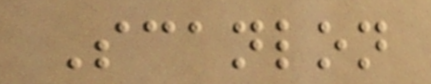Scanlon
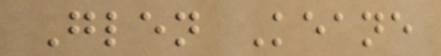Glen Keane
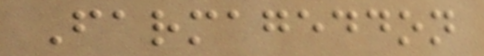Farmageddon
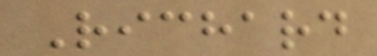Richard
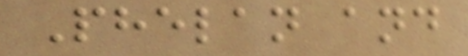Phelan and
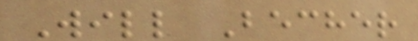Will Becher
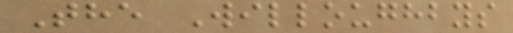The Willoughbys
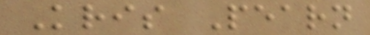Kris Pearn
